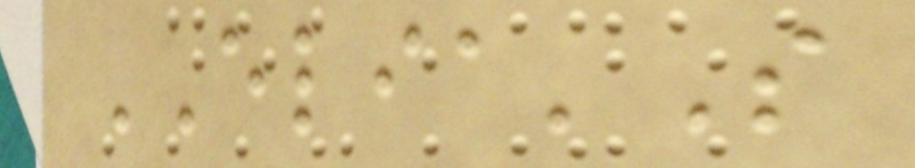ELIA'S
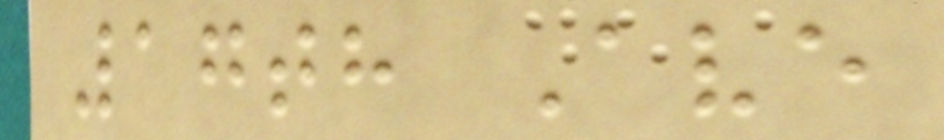17th Ave
